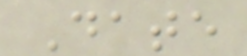Date
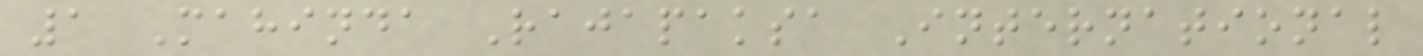1 Mahinda Rajapaksa International
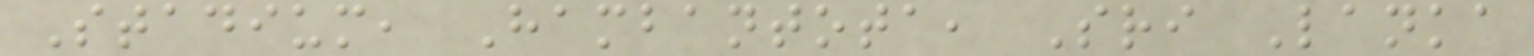Stadium, Hambantota, Sri Lanka
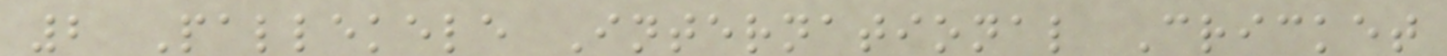2 Pallekele International Cricket
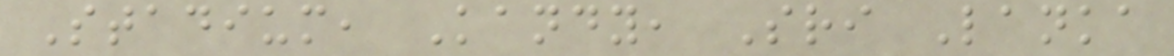Stadium, Kandy, Sri Lanka
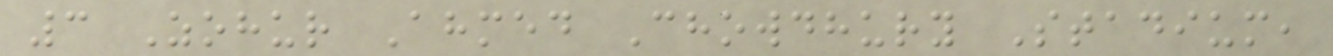3 Zohur Ahmed Chowdhury Stadium,
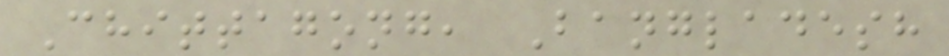Chittagong, Bangladesh
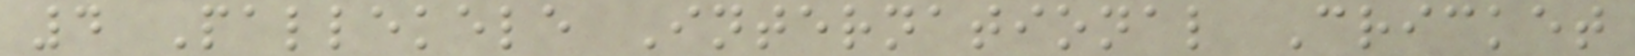4 Pallekele International Cricket
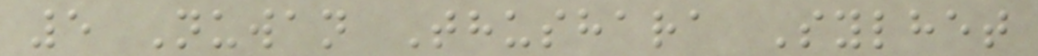5 Nuwan Thushara Sylhet
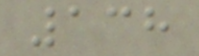138
